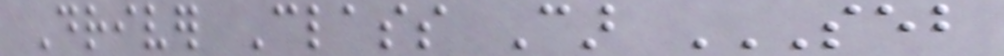Driver Class Car SEB
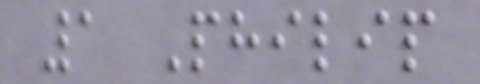1 Philip
